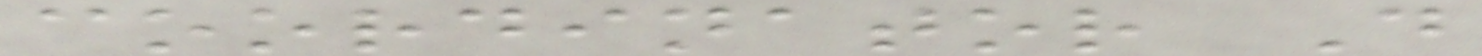coordinator D
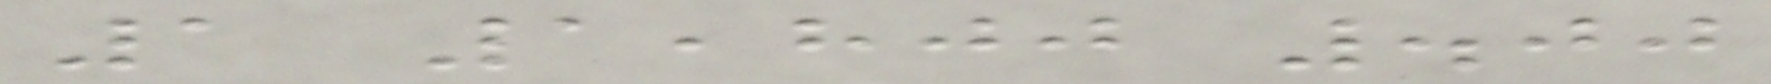1 1,800 .00
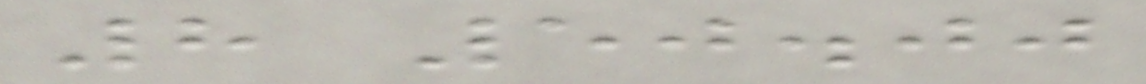8 50.00
